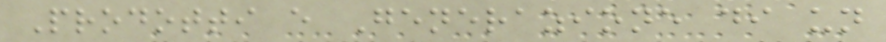Prodotti e Generazione di un
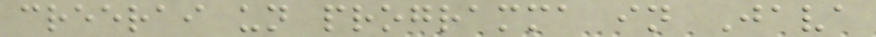creerai un programma in Java
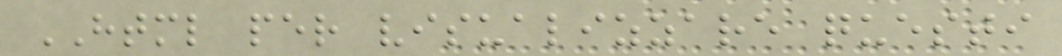HTML per visualizzare questi
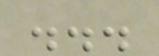...
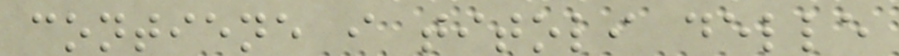contiene i titoli delle
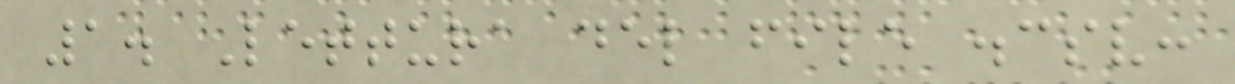1. Lettura del file .csv:
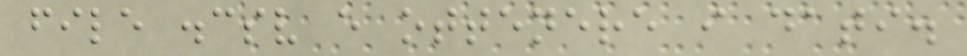file .csv e ottenere i dati.
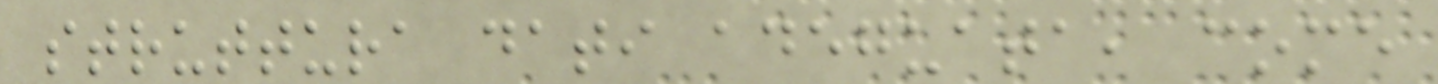struttura dati adeguata, come
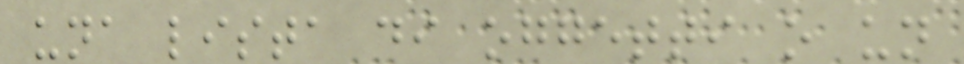una lista di oggetti o un
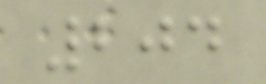204
